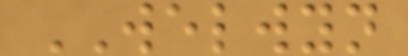WELWYN
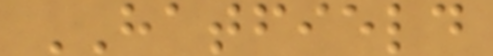HATFIELD
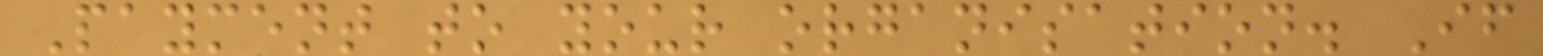Payment to your organisation. If
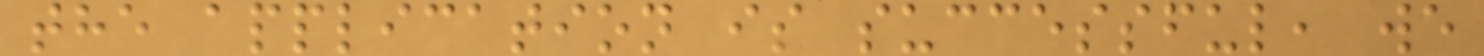the application is successful, we
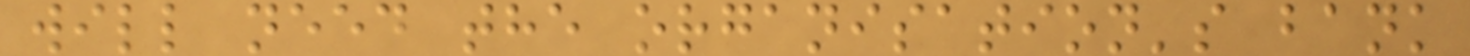will need the organisation's bank
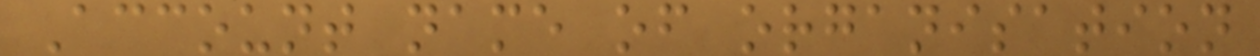Account name of organisation
